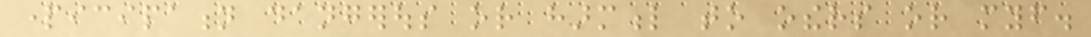participation dangerous or harmful to others or myself.
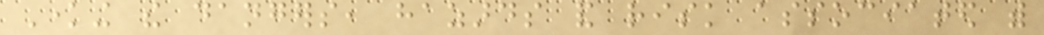Knowing the dangers, hazards and risk associated with
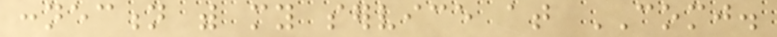connection with my service at COMJ.
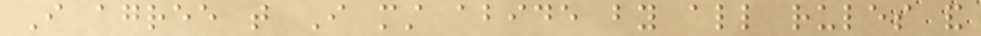I agree that I must abide by all rules and
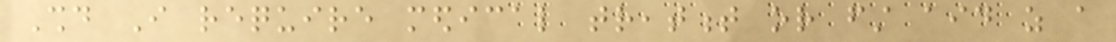Should I require medical treatment or first aid as a
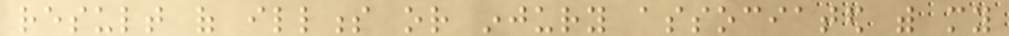result of illness or injury associated with my
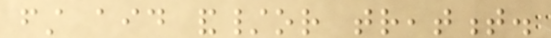first aid and/or treatment.
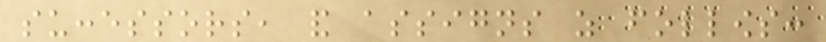successors, and assigns as follows:
